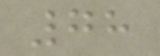78
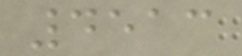4513
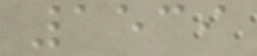1539
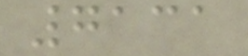7131
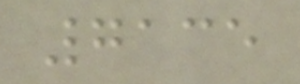7135
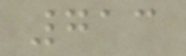713
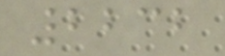2232
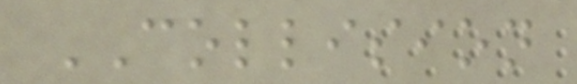COLLISION
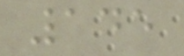145
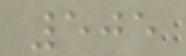505
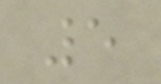5
